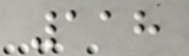118
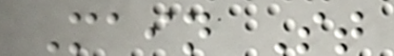Main St
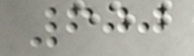600
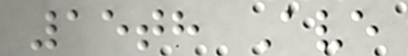15th Ave
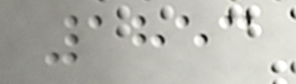1853
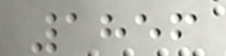1856
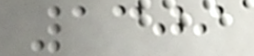1309
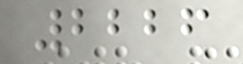2226
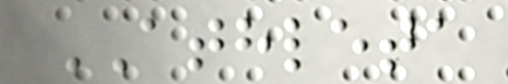ATHLETA
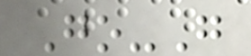Go-G
